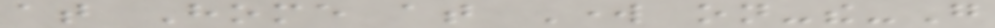at Home at Work on-the-Go
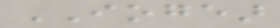IOGEAR
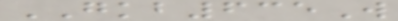GKB635W
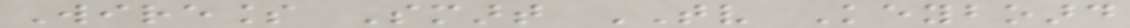Wireless Smart TV Keyboard
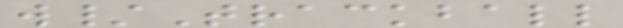w/Trackball
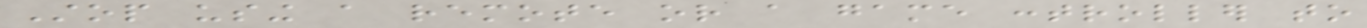Stop using a remote or a game controller to
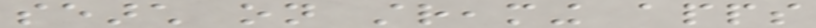search on streaming apps
